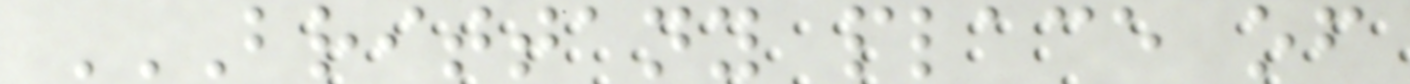BRITTANY PLACE OF
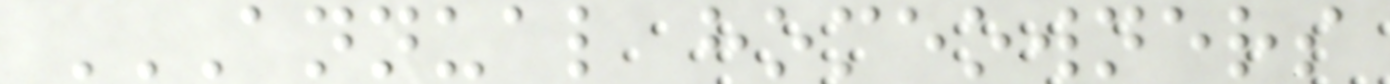ANNUAL HOMEOWNERS
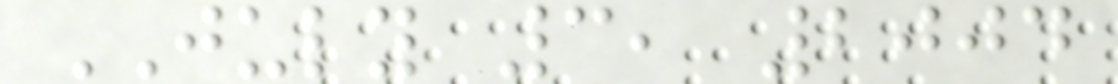JULY 3, 2004
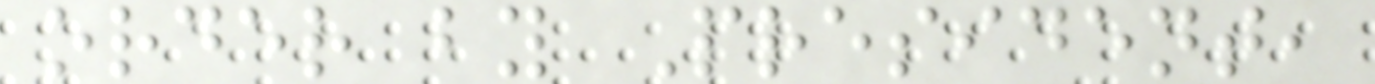order by President,
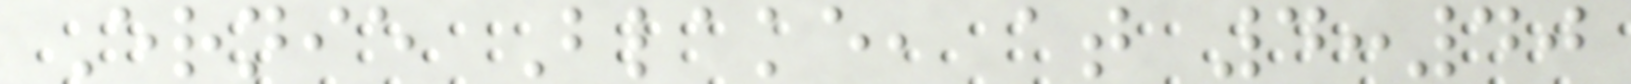Ernie Blake, at 4:40
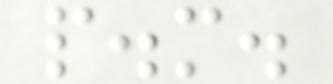p.m.
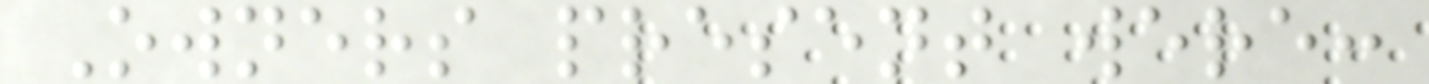Owners present were:
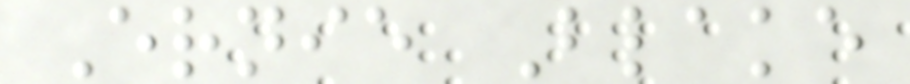Ernie Blake
